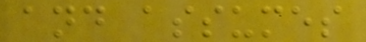and assumes
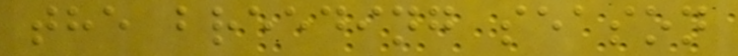the breeding season
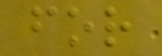for
